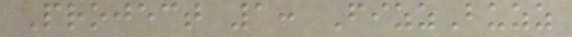Project 1: FizzBuzz
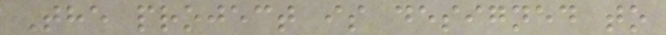The project is designed to
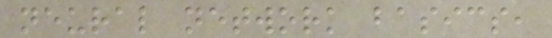neural network basics,
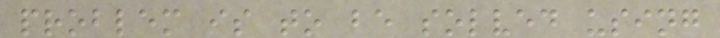problem is to be solved using
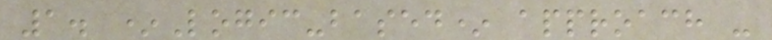1. *Logic-based* approach -
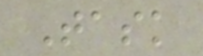Task
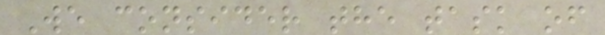We consider the task of
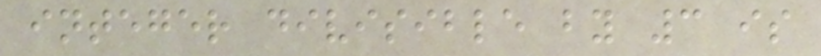integer divisible by 3 is
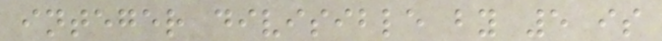integer divisible by 5 is
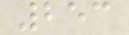253
